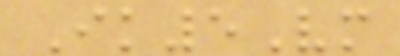Ik5Vm
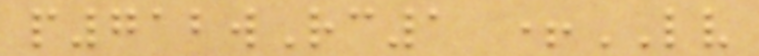p712wRc1 +LV
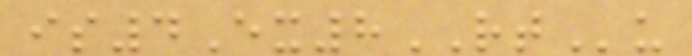is4Ex8RTu
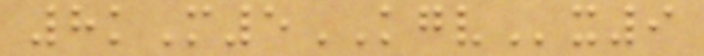8kM5KGVx9
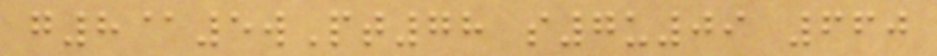g8@5wPt78 s7u09 660
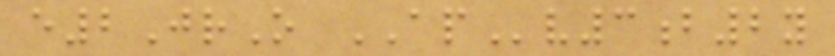e2JrO APv3b2y
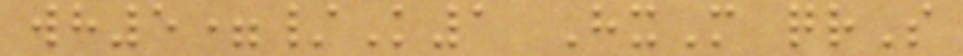wh5=/K1 HxM qrS
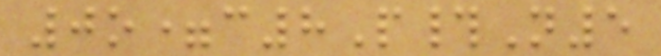0o=c8P#N5
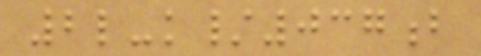2l-k/037b
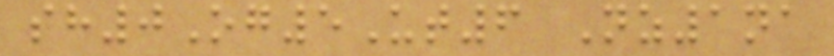sh0Og5Ut6 Nz1na
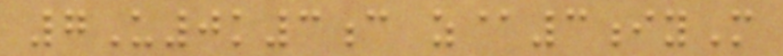7U0k3c z@3iyM
